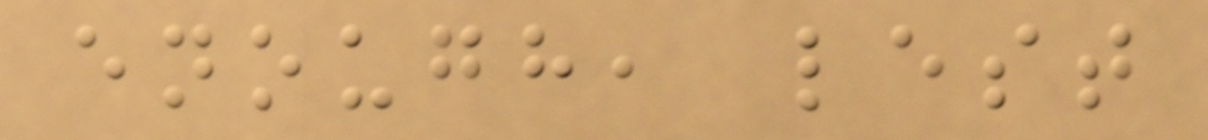enough, lest
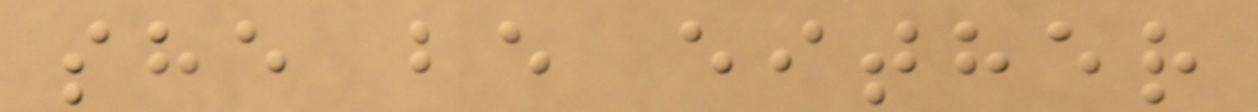she be either
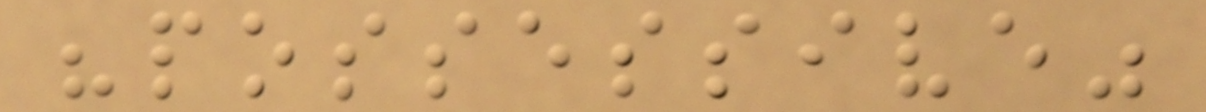"possessive"
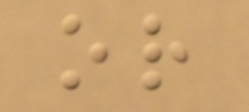or
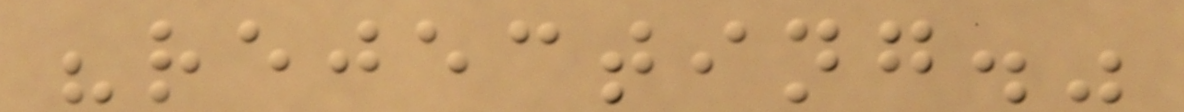"rejecting."
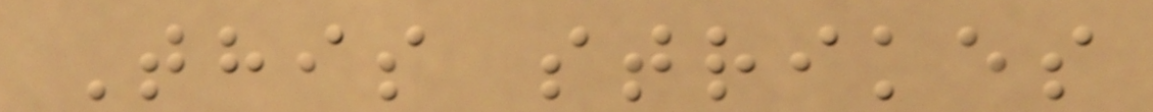This strikes
